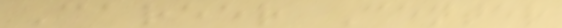Career Center
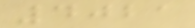4021
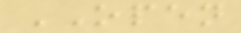OPEN
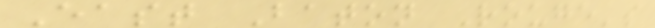East Baton Rouge's
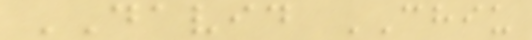DAVID CHIU
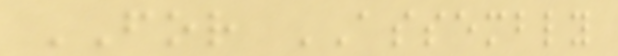FOR ASSEMBLY
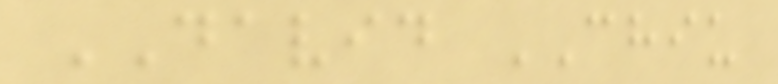DAVID CHIU
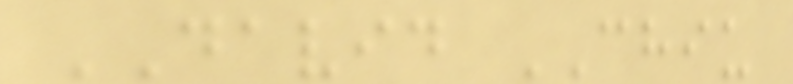DAVID CHIU
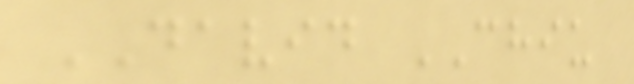DAVID CHIU
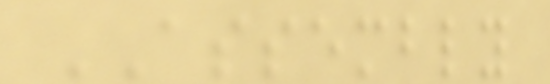ASSEMBLY
